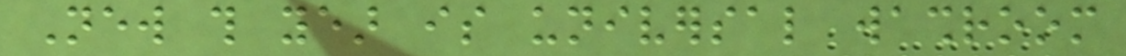New this year is universal washroom
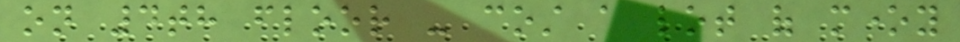on 4th floor - cost a lot of money
